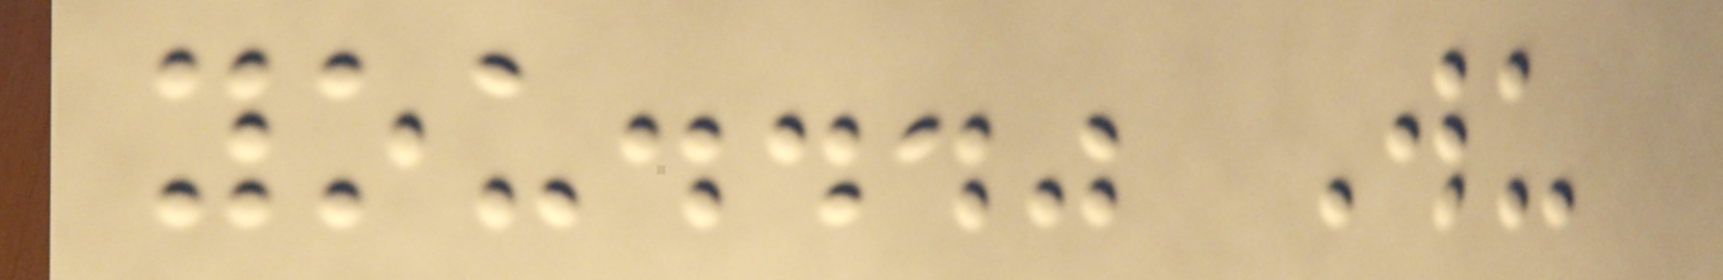you..." Wu
